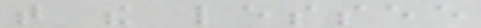that the lessee
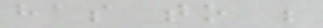has to be
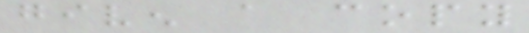given a copy
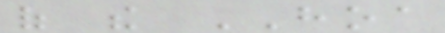of the HOA
